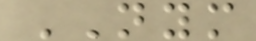NYM
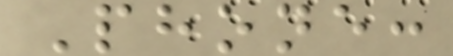Phone:
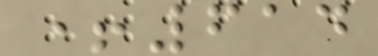+614
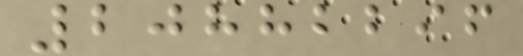20882296
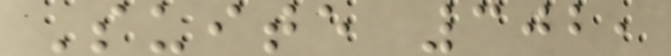Suite 302,
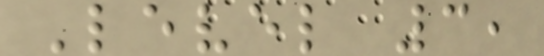Level 3,
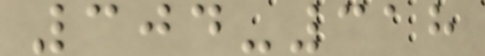304-318
